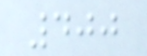400
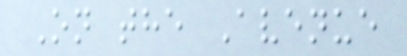On the Avenue
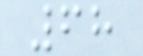68
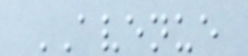AVENUE
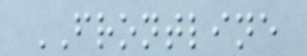FRONTLINE
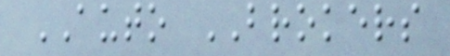AUTO BROKERS
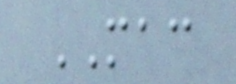MAC
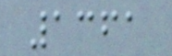1361
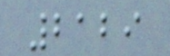2129
